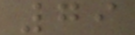79
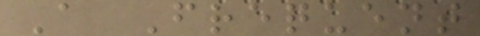A Frequent
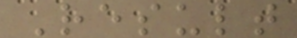Result
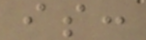is:
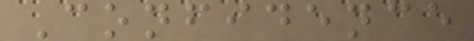Confidence
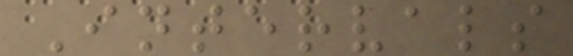Intervals
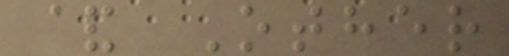& Other
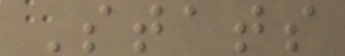Stats
